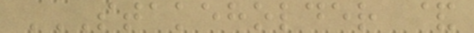STAKEHOLDER &
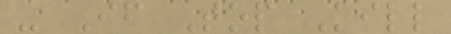- If Top Kill
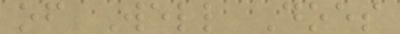of Well Does
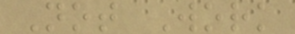Not Work
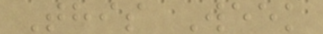This Week
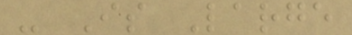- Is Large
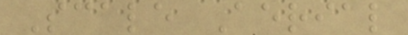Scale Aerial
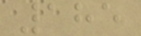185
